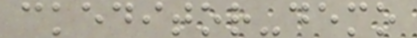ckeditor-demo
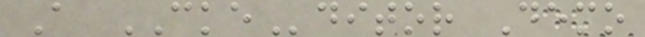A CKEditor Demo
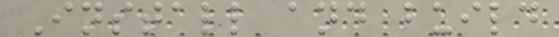Install and build
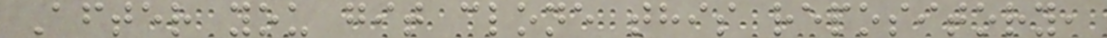After you git clone this repository,
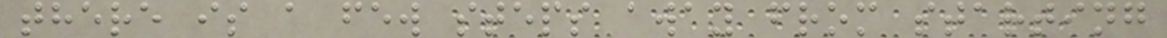there is a few steps away from starting
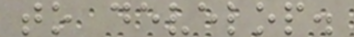to develop.
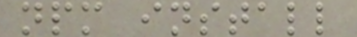npm install
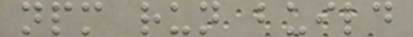npm run build
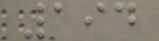194
